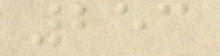253
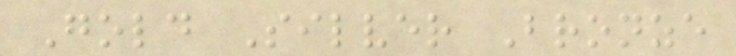Gold Silver Bronze
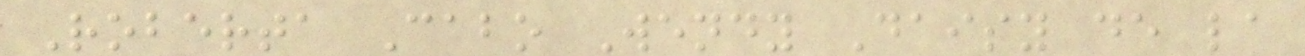Roberta Cabo Wendy Daisy de la
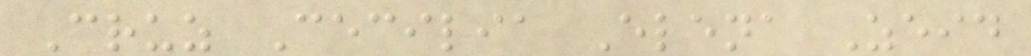Cruz Cecilia Elena Zeid
